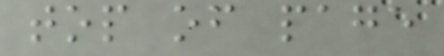top of page
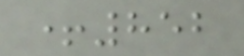+852
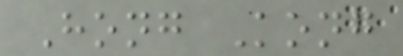Hong Kong
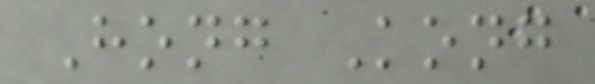Hong Kong
